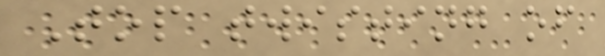Top twisting of
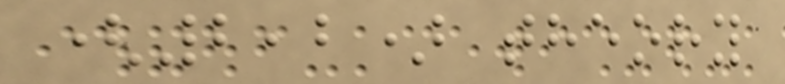(2,2) theory
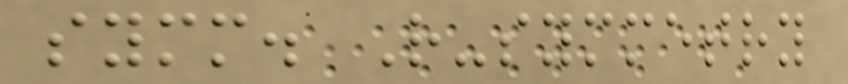symm. R-symmetry
